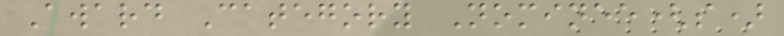Award Category Nominee(s)
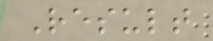Result
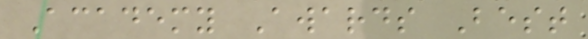Academy Awards Best
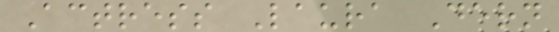Actress Laura Dern
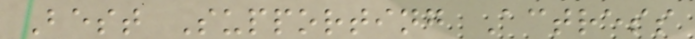Best Supporting Actress
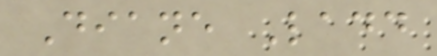Diane Ladd
